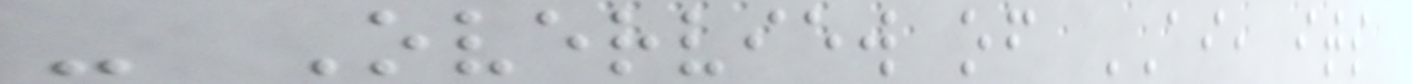- Overview of AI, its
